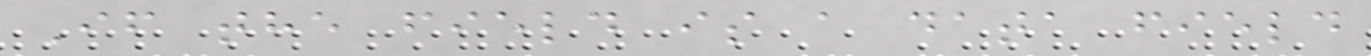If the field is a data field
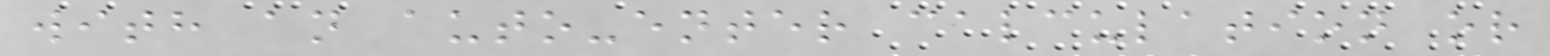with an auto-enter calculation or
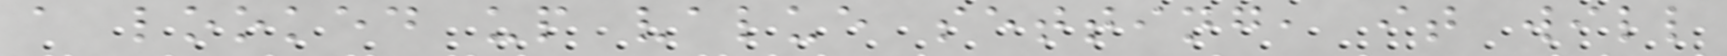a looked up value setting, it will
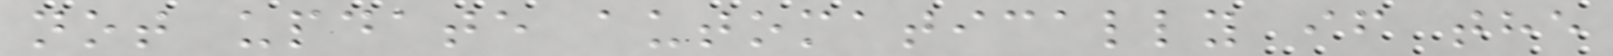not update automatically if the
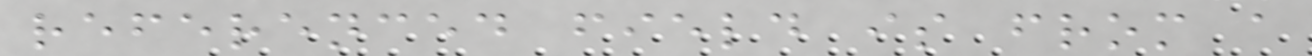referenced field is from a
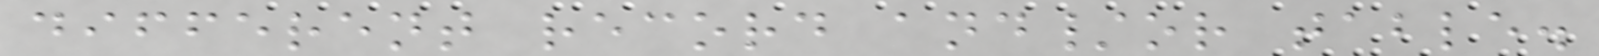different record and/or table.
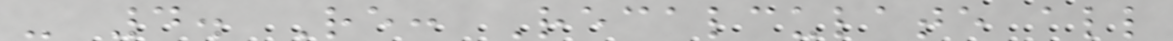- 4. Re: Recalculate all
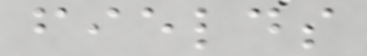fields
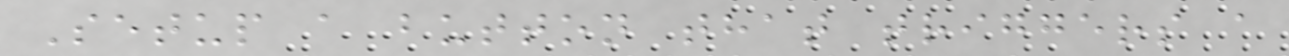Setup a button that triggers a
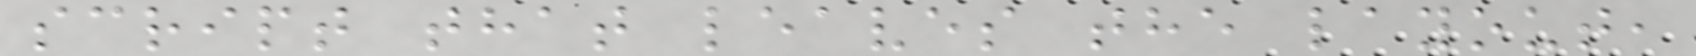script that leaves the layout,
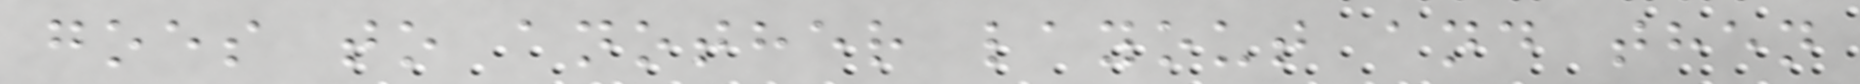goes to another layout and then
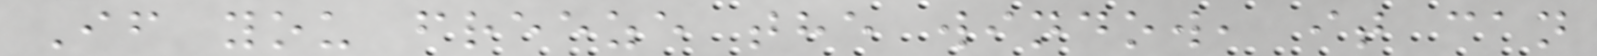If you freeze the window, it can
